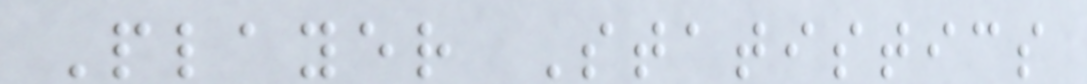Player Statistics
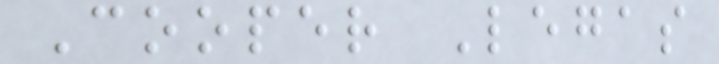Cooper Legas
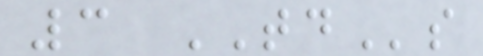3 TDs
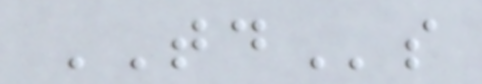TDs
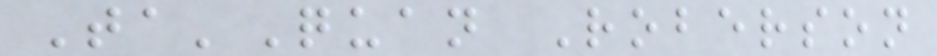Ta'Quan Roberson
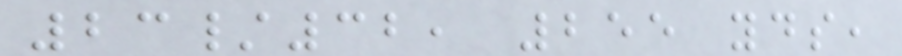23/32, 255 yds,
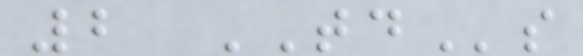2 TDs
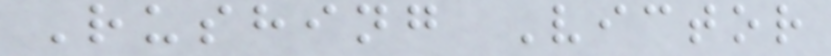Rushing Victor
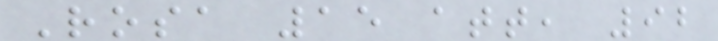Rosa 15 att, 92
